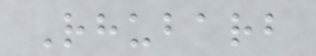Rhubarb
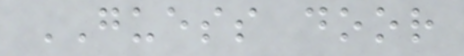GUESS door
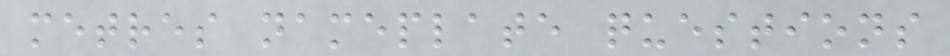metres nameplate questions
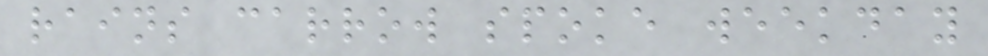rains carrow spoke weekday
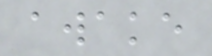awake
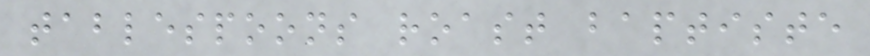tablespoons roast baptiste
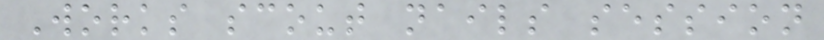Works scout nails session
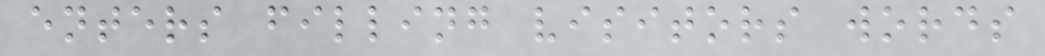enters filling visitors words
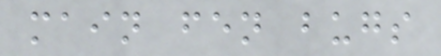main fen bugs
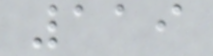119
